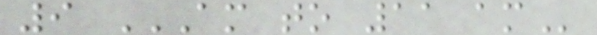9 AM TO 11 AM
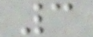3
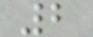2
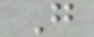G
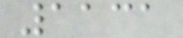1131
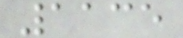1135
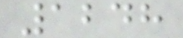1248
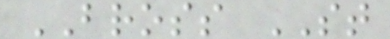BROSS ST
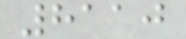8110
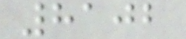8102
